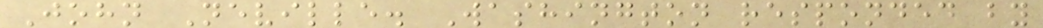John Neville. Washington responded by
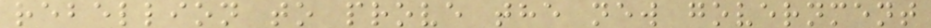rebellion to prove the new government
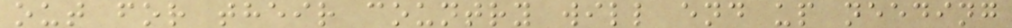out for their country will end up needing
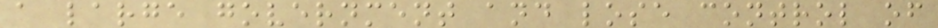a large government and lose control of
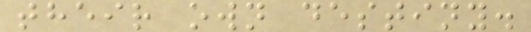their own destiny.
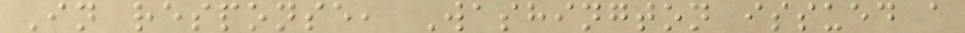In response, Washington issued a
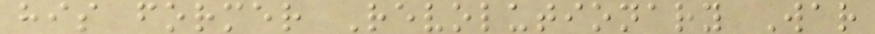his former Revolutionary War
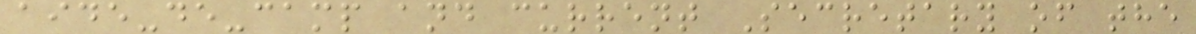aide-de-camp and current Secretary of the
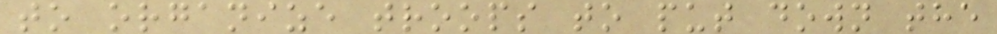to organize troops to put down the
